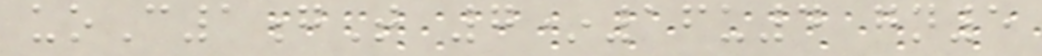uoC1gT 7*16u4 gn5
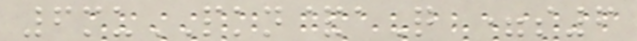6muPKN&aQ =s6
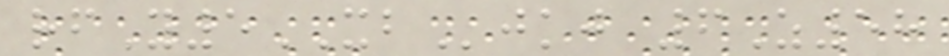rfY5XBjkj 6Z58
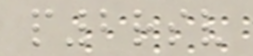p2rsv
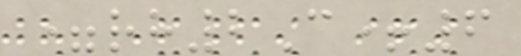=rh2C+6
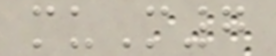muM7
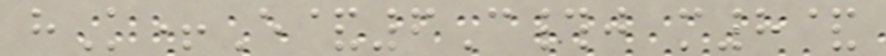hK+E&6C#j m8&
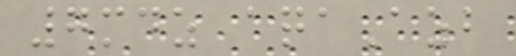7mdz aqaAzb
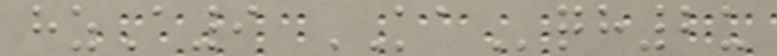hzA9 KAqh2u
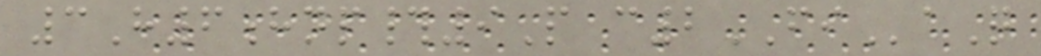3H6hnp#9P c2FIaQ
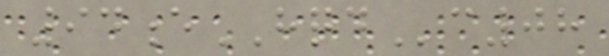94eHQDc08
